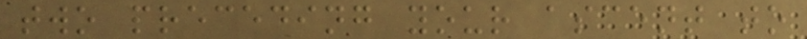two preceding your ascent to
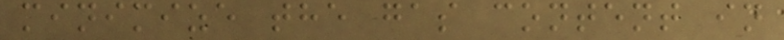minimize the gas content in
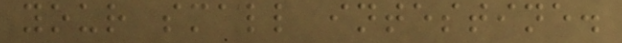your small intestine.
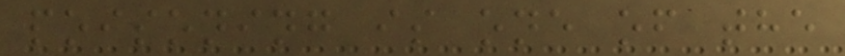poisoning is one of the
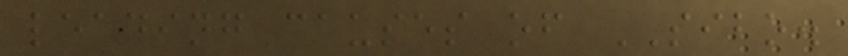leading causes of SIBO.
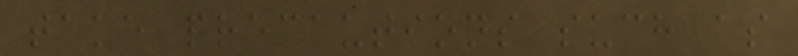take precautions such as
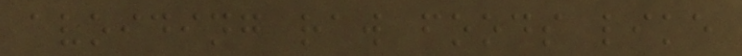avoiding raw foods like
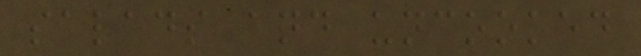salads and uncooked
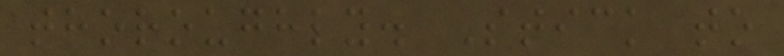thoroughly. Stick to
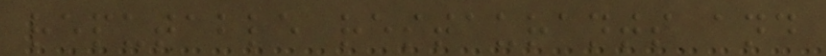reputable restaurants and
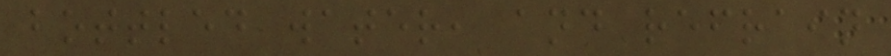bottled water, and refrain
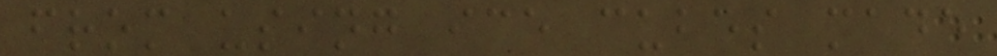from using ice cubes made
